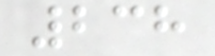238
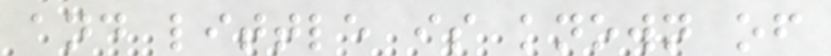and little is known of
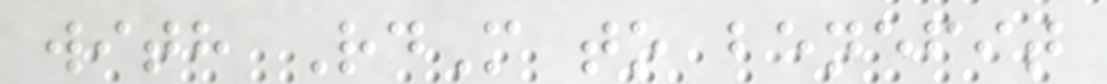with RdM to benefit
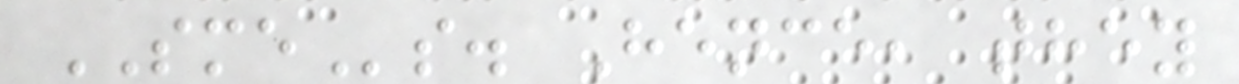SMEs. Hence, they
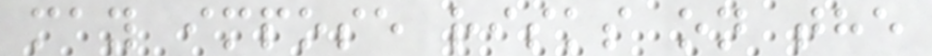may impose risks on the
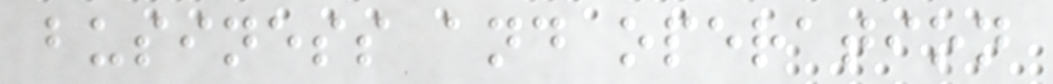business and operation
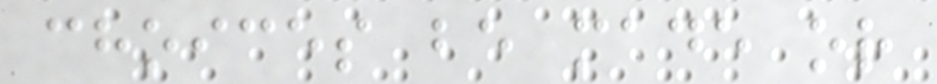choices be made or
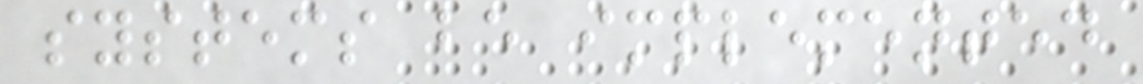systems be implemented
